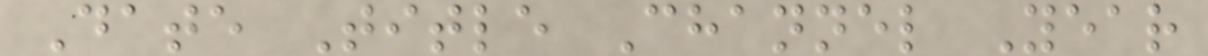Date Title Channel Year
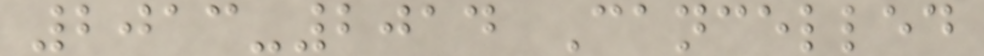2013-2014 Cancelled
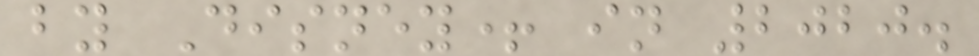by Disney+ in 2020.
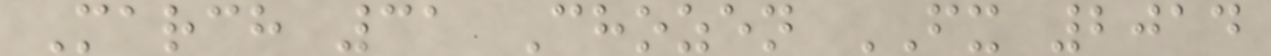March 31 Chozen FX 2014
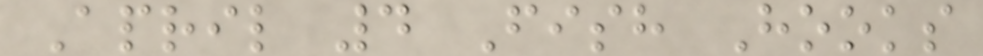April 4 Fish Hooks
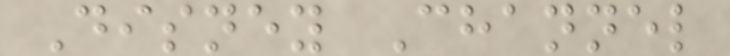Disney Channel
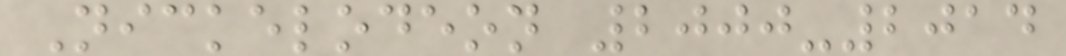Nickelodeon 2000-2014
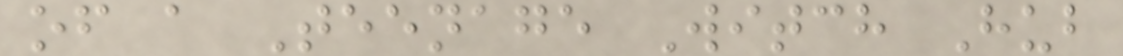of a Teenage Witch Hub
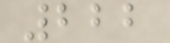222
